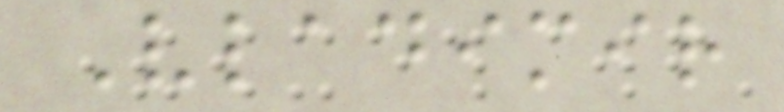Vladimir
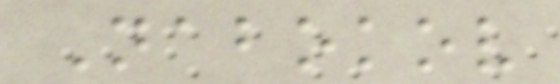Nabokov
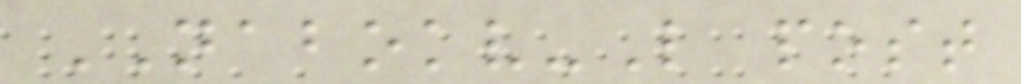NABOKV-L post
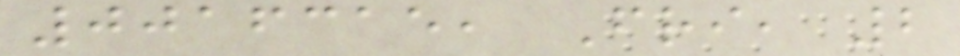0016315, Fri, 2
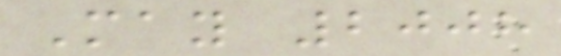May 2008
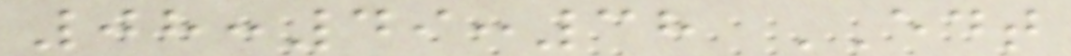08:49:38 EDT
